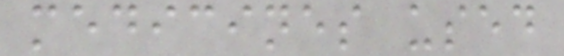medicines used
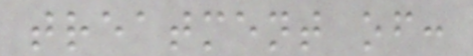treatment of:
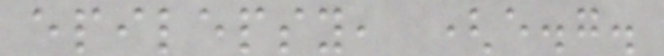epilepsy, (e.g.
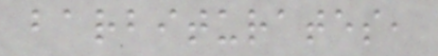barbiturates,
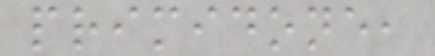primidone,
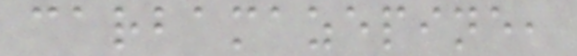carbamazepine,
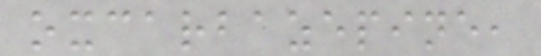oxcarbazepine,
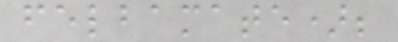felbamate);
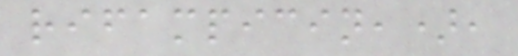rifampicin,),
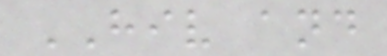HIV and
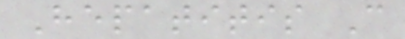Hepatitis C
